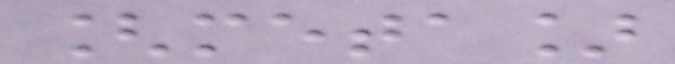[meta]
